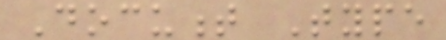Document Type
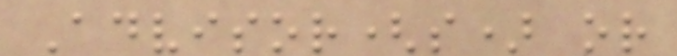Advisor(s) or
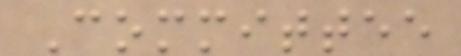Committee
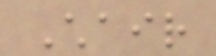Chair
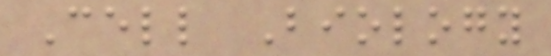Cell Biology
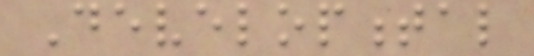Developmental
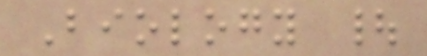Biology |
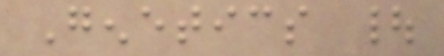Genetics |
